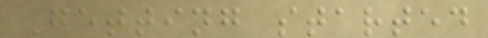Getting started
